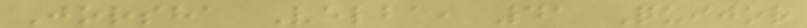Jorsha Velba, 41 Quijor
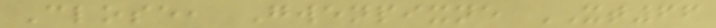Close, Gwenpixne XT66
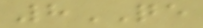8QE
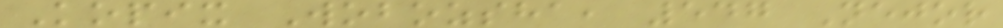Kopix Wobozsha, 547 Nejor
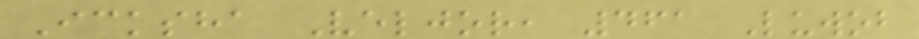Icksha Veljor, 461 Luwob
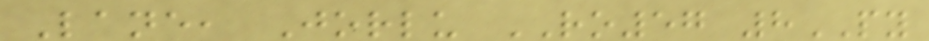Lane, Jorlu RO57 8PY
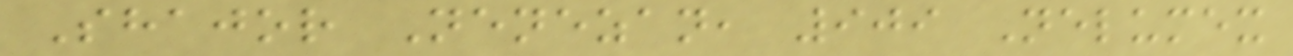Shajor Nenezan, 909 Nelumex
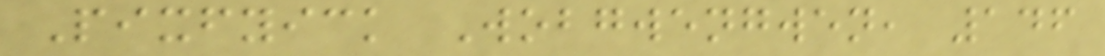Pixfyick Wobgwengwen, 146
